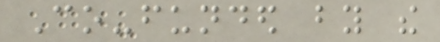Co-funded by the
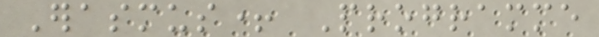Erasmus+ Programme
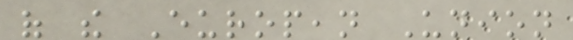of the European Union
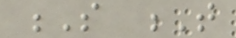S T
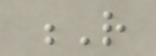R
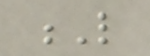L
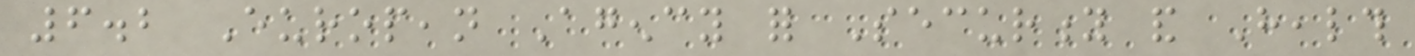6.2 European Agency for Security and Health
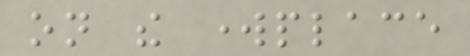on the workplace
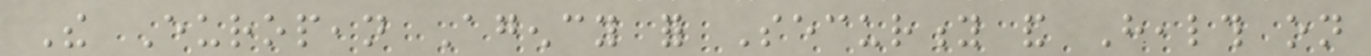The European Agency for Security and Health on
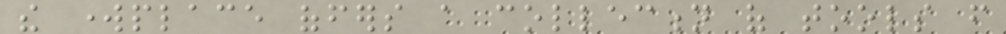the workplace offers a collection of tools from
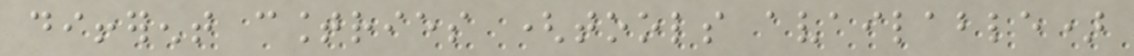different countries (tools available)
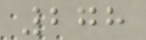278
